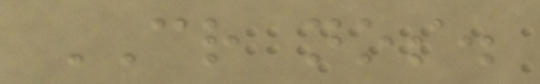CR nos.
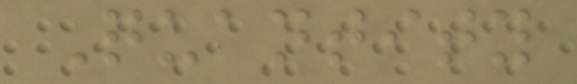Quantity
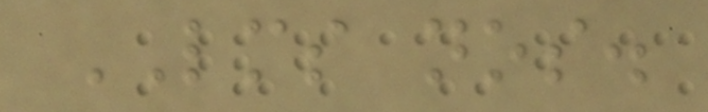LMS nos.
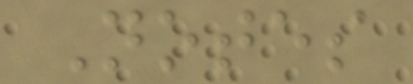Notes
